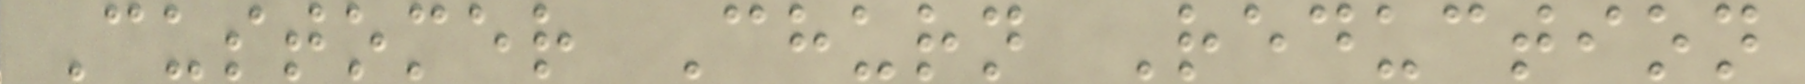Customer Churn Reduction
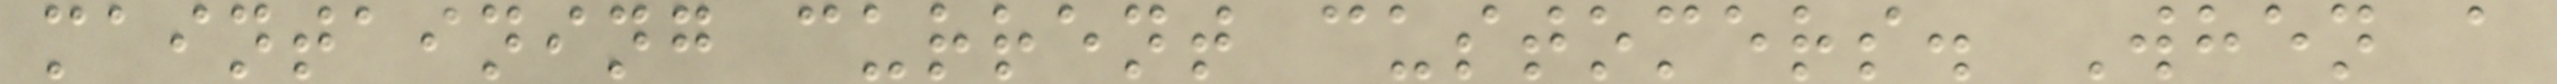maintaining current customers. When a
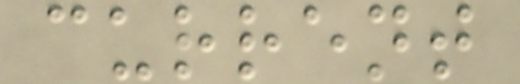current
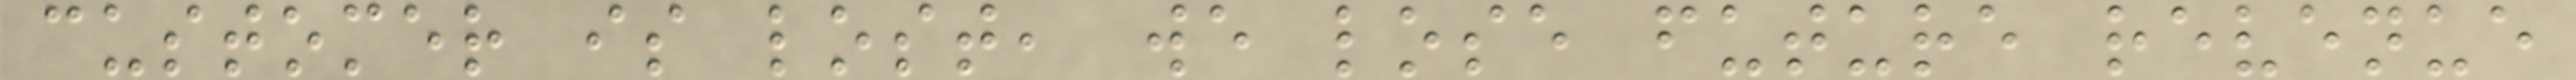customer is lost, we lose future revenue
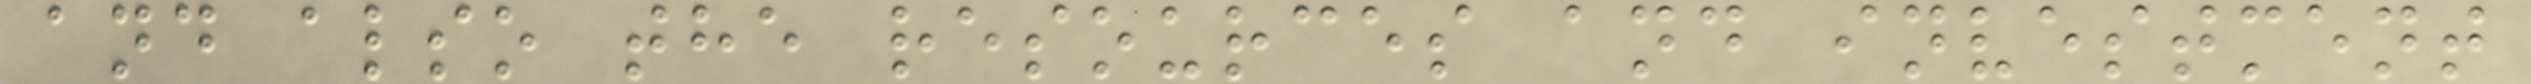and also the resources and investment
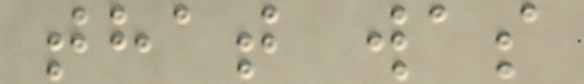that was
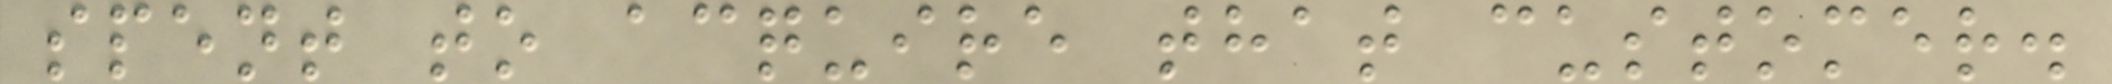spent to acquire that customer.
